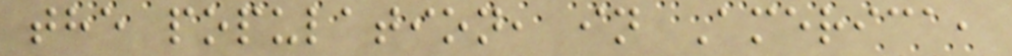the population, in America,
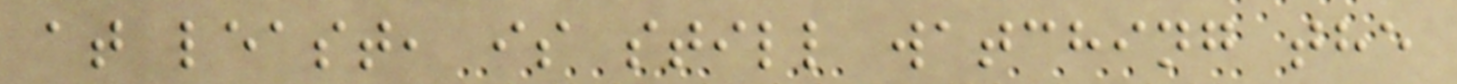at least, is still watching the
